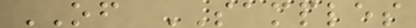OF SAMPLES
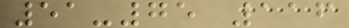51-75 116
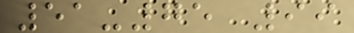51-75 99
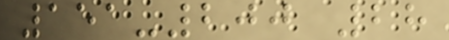151-200 28
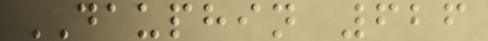DAUPHIN 626
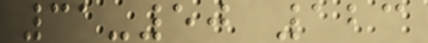31-50 123
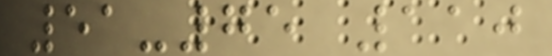51-75 110
